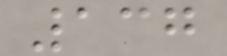137
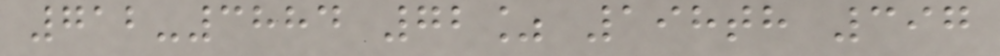712-3884 72% 198th 397
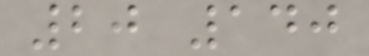20 140
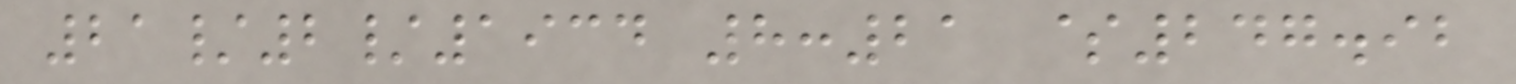21/2/1934 8:21 $247.92
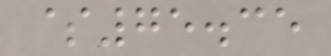$75.35
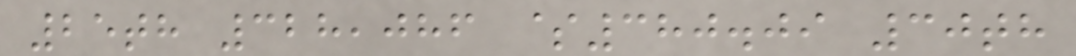25th 328,086 $380.09 30th
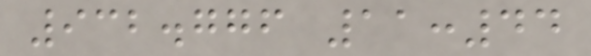932.776 11:44
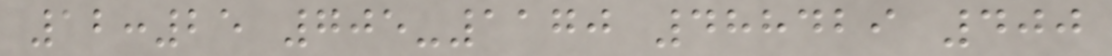12:25 705-1170 488429 400
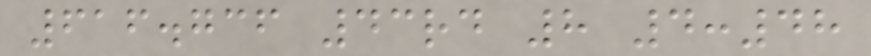616.736 43rd 8 4:48
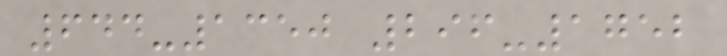644-1350 296-1752
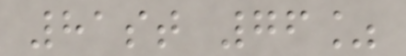81st 76%
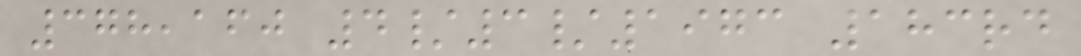378,160 4/3/1973 183rd
